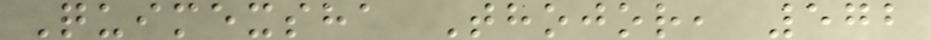Quimexsha Thojor, 572
